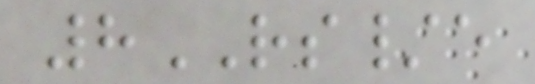8RS/e
